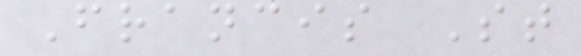Francis St
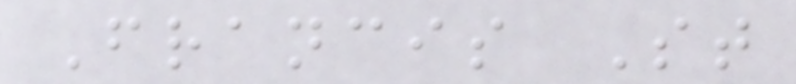Francis St
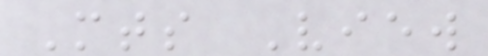Mts View
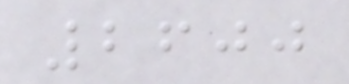2600
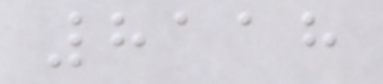8118
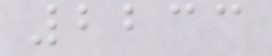2233
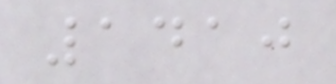1410
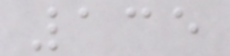135
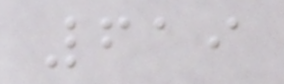619
